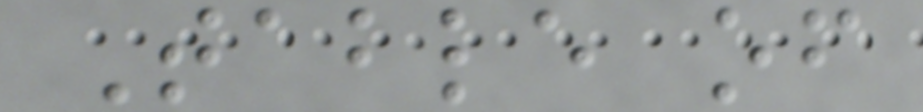Table of
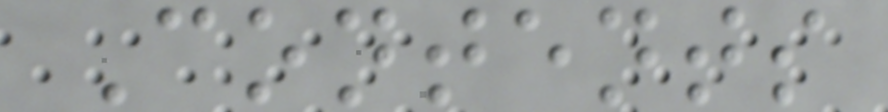Contents
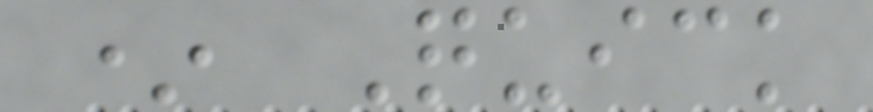* Quick
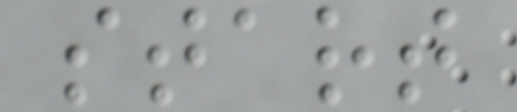start
